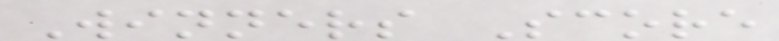Winners Score
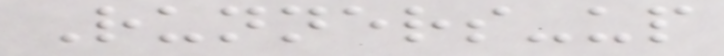Runners-up
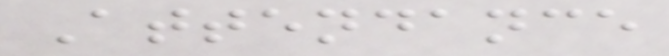Attendance
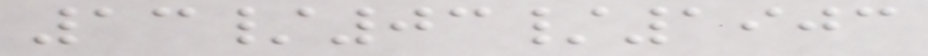13/03/1903
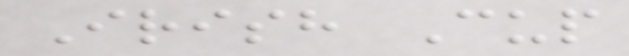Irish Cup
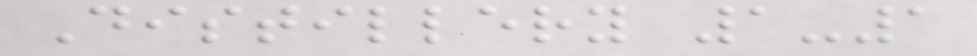Distillery 1-1
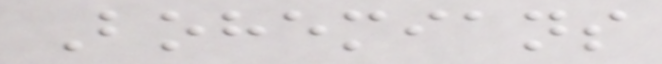Bohemians
